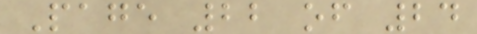Page 22 of 24
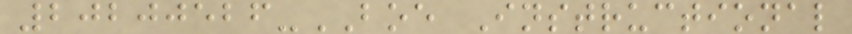20200526-BOE Instructional
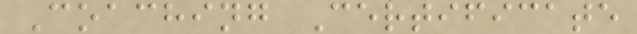Coaching Certificate
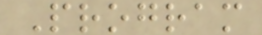Program
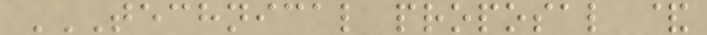TECHNICAL PROPOSAL &
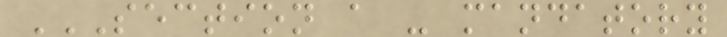SECTION A - MANDATORY
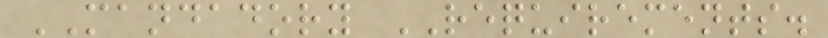MANDADORY REQUIREMENTS.
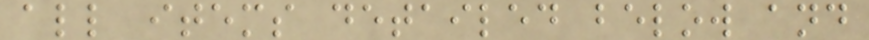all items detailed below and
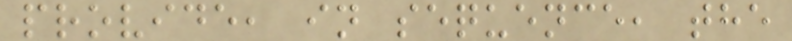provide, in sequence, the
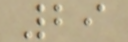29
